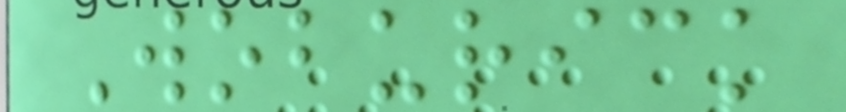Woburick
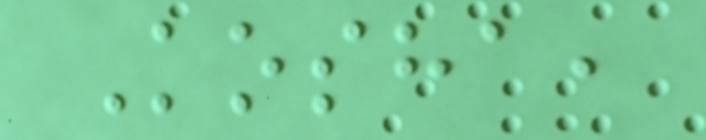Kosha,
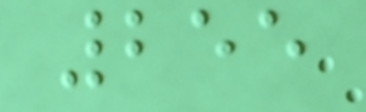255
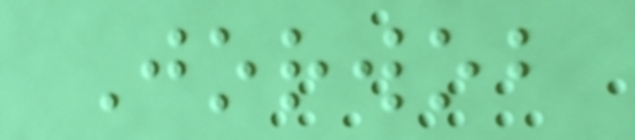Jorwob
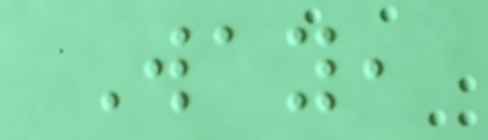Way,
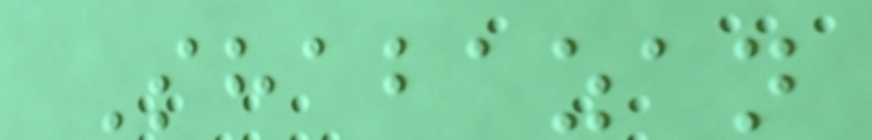Shabazan
